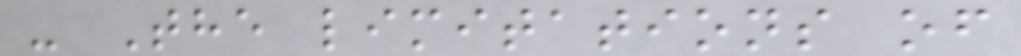- The limitations of
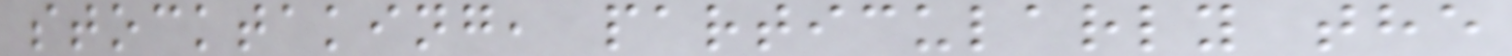stocktaking, particularly the
